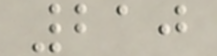210
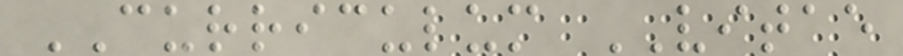CURRICULUM VITAE
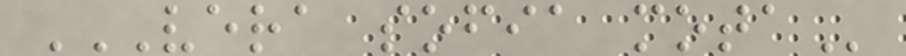VERA SOFIA MOTA
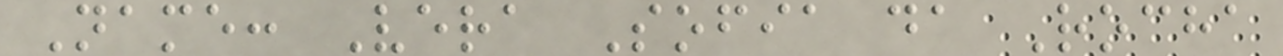Name: Vera Sofia da Rocha
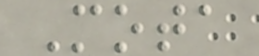Mota
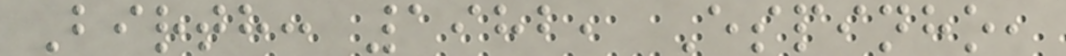Birth: 1982, Espinho,
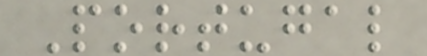Portugal
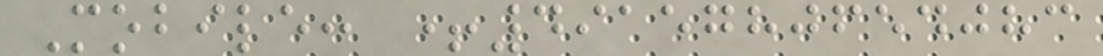Mobile: +4915780654083
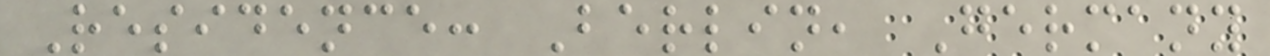Residence: Berlin, Germany
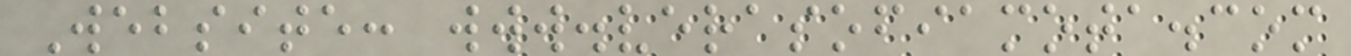Website: www.verasofiamota.com
